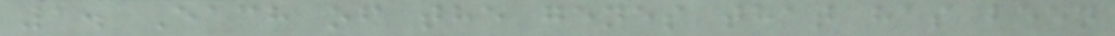1. Each of the genes that has been
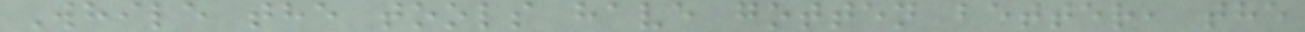While the tools have gotten better, the
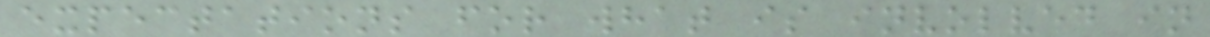expectations for what is involved in
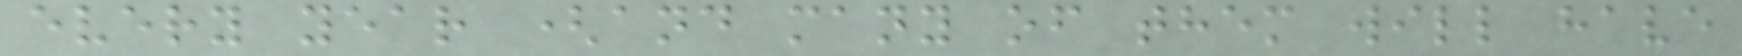every year (and many of them will have
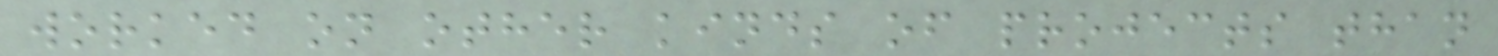worked on other kinds of projects than
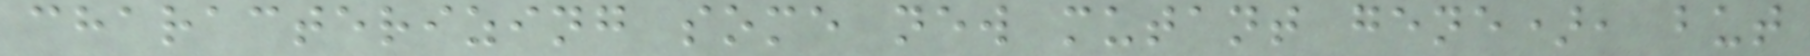characterizing some new mutant gene), but
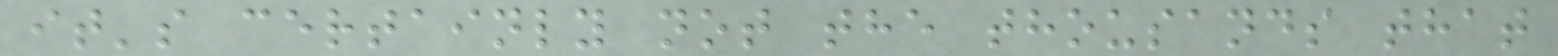it's certainly not the thousands that
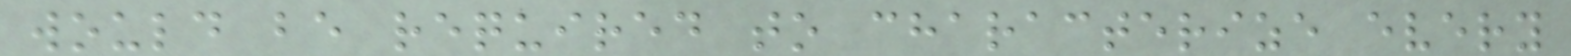would be required to characterize every
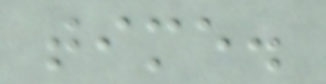time.
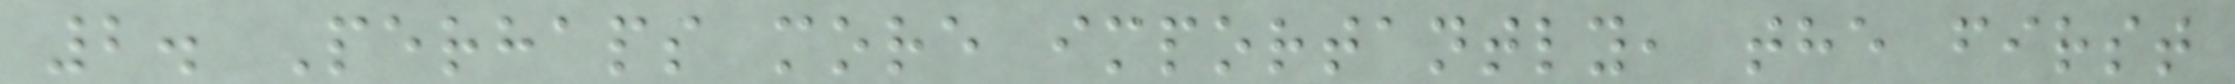2. Perhaps more importantly, the first
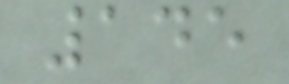145
